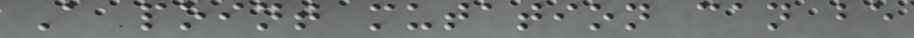A point mutation can be
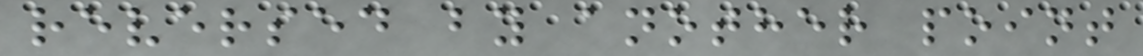reversed by another point
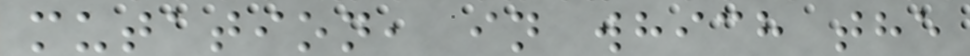mutation, in which the
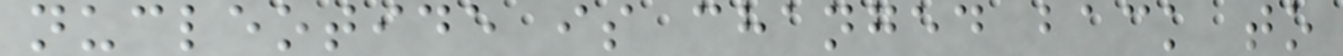nucleotide is changed back to
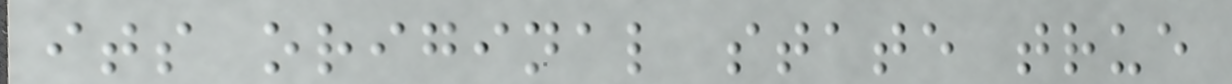its original state true
